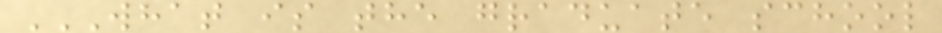WHAT IS THE GRADUATE SCHOOL
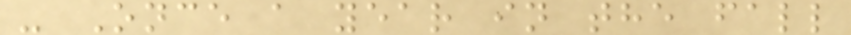- Once a year in the fall
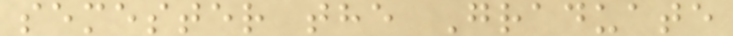semester the Graduate
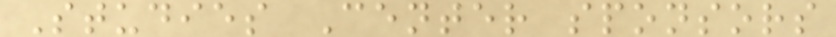Studies Center sponsors
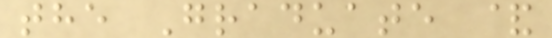the Graduate &
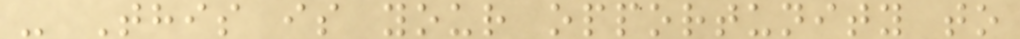- This is your opportunity to
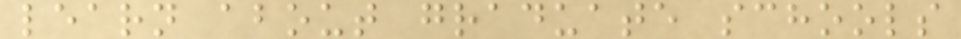learn about graduate schools
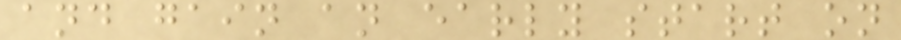and gain an early start on
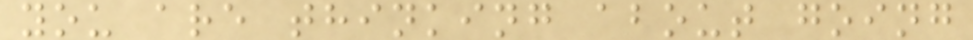you are thinking about going
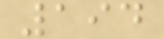194
